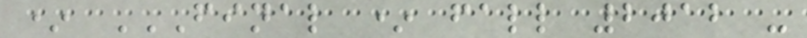* FINAL * FALL 2012 -
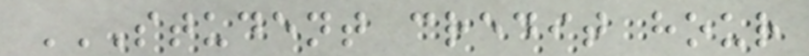STUDENT CREDIT HOUR
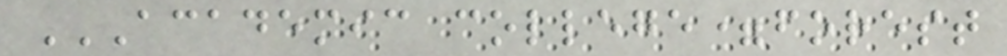ACADEMIC COLLEGE=FOREST
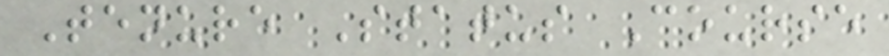Tenure Status Course
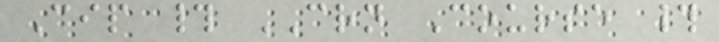Cip # CRN Course #
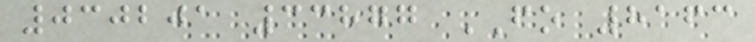030201 33877 FO 8163
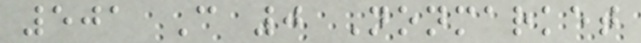501 C 0 Nonmarket
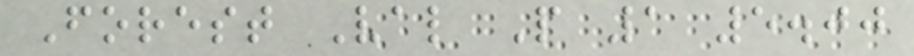Forest Val P 1 5.00
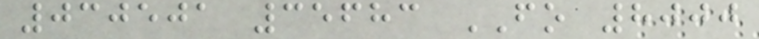030501 35683 FO 8000
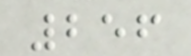256
